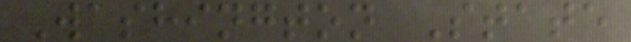Washington State
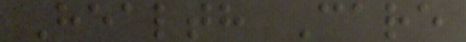Health Care
